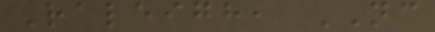Raleigh, NC
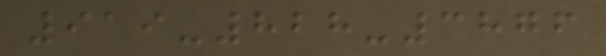919-828-3876
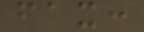fax:
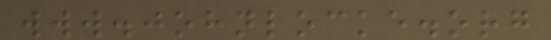www.johnlocke.org
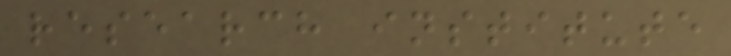research institute
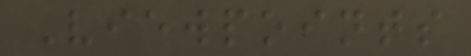Viewpoints
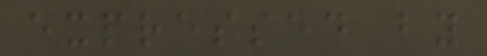expressed by
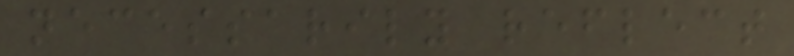necessarily reflect
